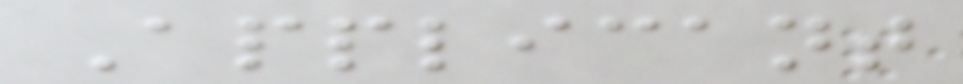Applicant
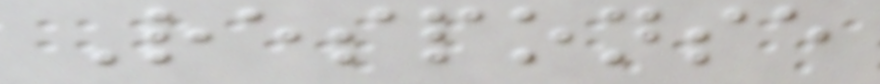Response
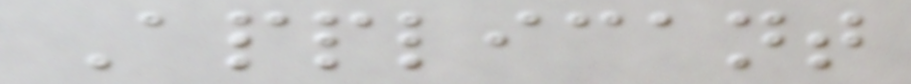Applicant
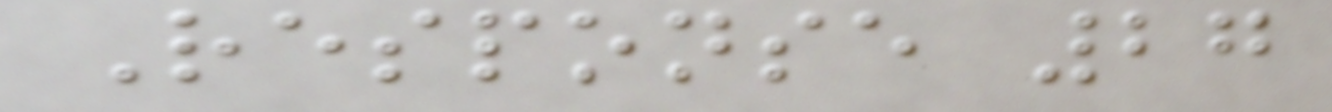Response 27
